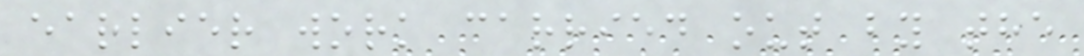earlier work carried out by the
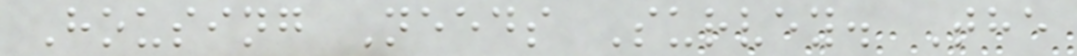Housing Needs Survey. The
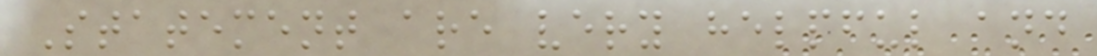Statement are very helpful and
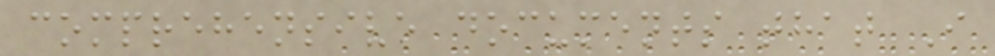comprehensive documents that I
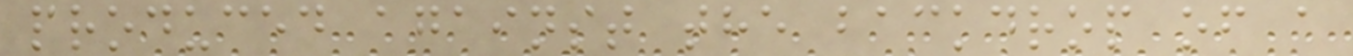produced against the backdrop of a
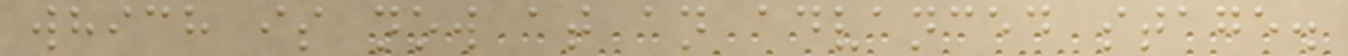which is now at an advanced stage.
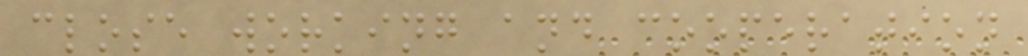close working and cooperation
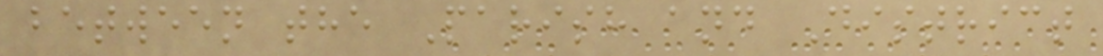between the Parish and District
